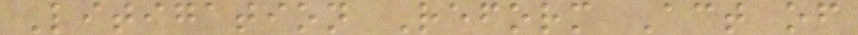Litigation Reform Act of
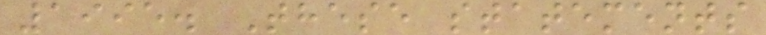1995. These statements
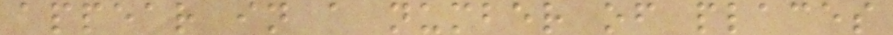appear in a number of places
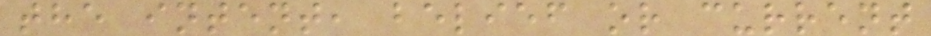the intent, belief or current
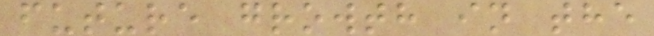future growth in the
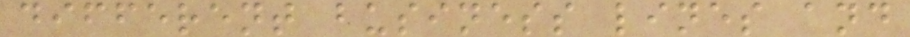different business lines and
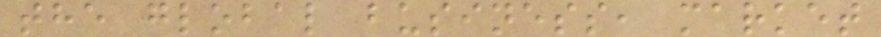the global business, market
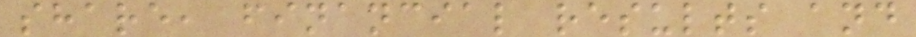share, financial results and
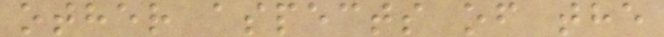other aspects of the
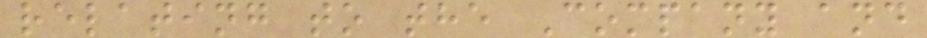relating to the Company and
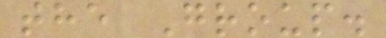the Group.
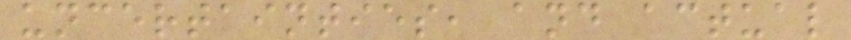uncertainties, and actual
